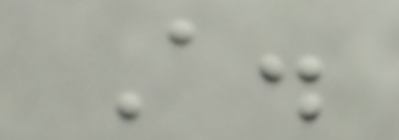A.
